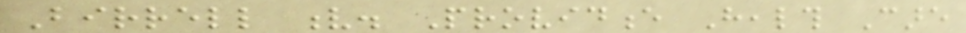Birrell v. Providence Health Care
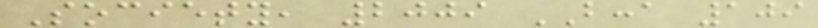Society, 2009 BCCA 109
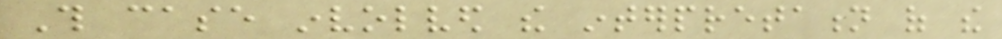This case involved the interpretation of the
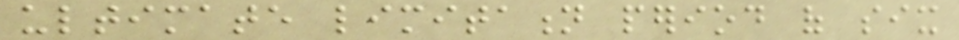ultimate limitation period of six
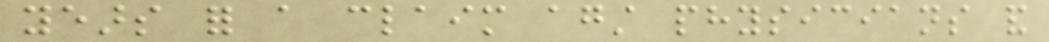years for a claim against physicians and
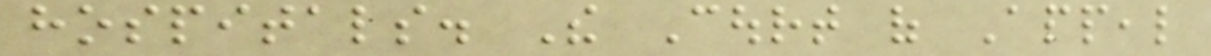hospitals. The Court of Appeal
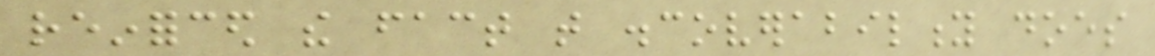reinforced the fact that discoverability does
